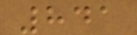841
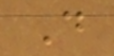D
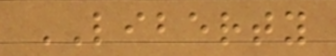LIBERTY
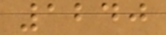1240
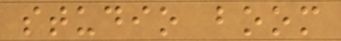studio boom
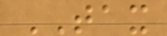TAX
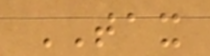TAX
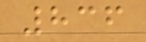836
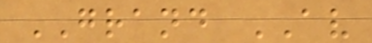GRAND AV
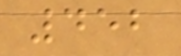452
